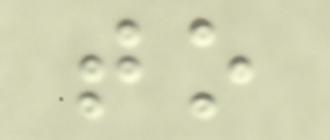to
